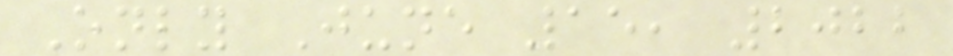Only June 15, 2022
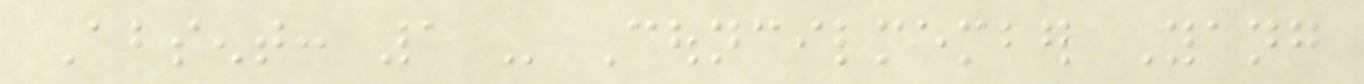Absent: 1 - Councilmember Yang
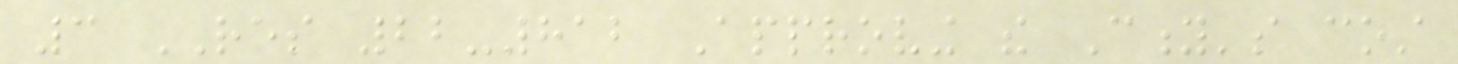3 RES 22-812 Approving the City's cost
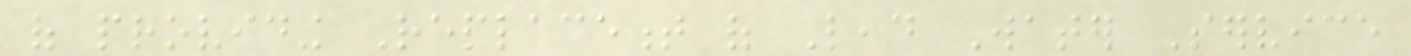of providing Replacement of Lead Water Service
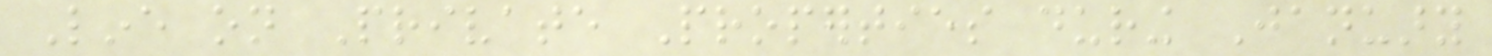Line on Private Properties during January
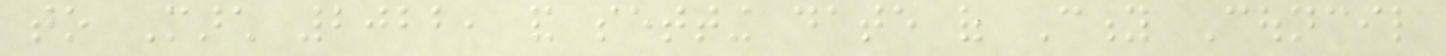to March 2022, and setting date of City Council
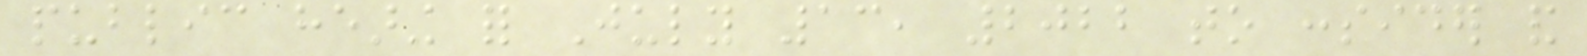public hearing for July 13, 2022 to consider and
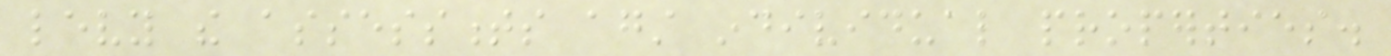levy the assessments against individual properties.
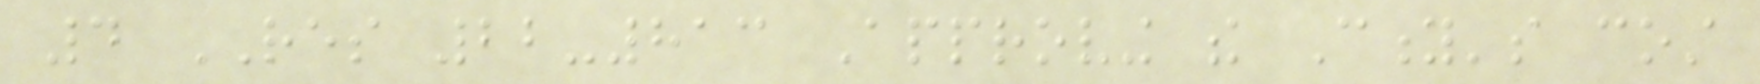4 RES 22-813 Approving the City's cost
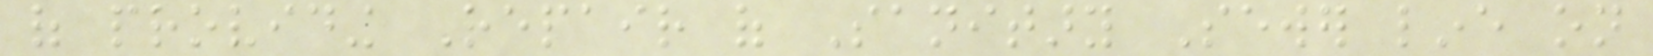of providing Repair of Sanitary Sewer line on
